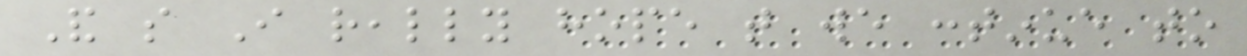And so I really hope that we continue to
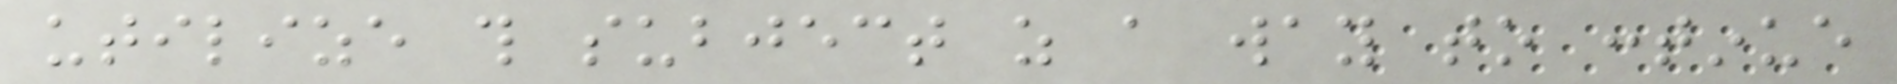utilize this subject as a way to continue
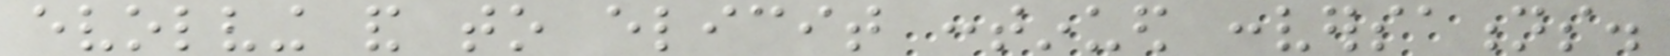evolving and to elicit continued conversations.
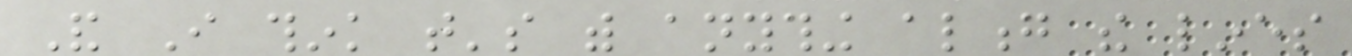And I think that's with anything along the lines
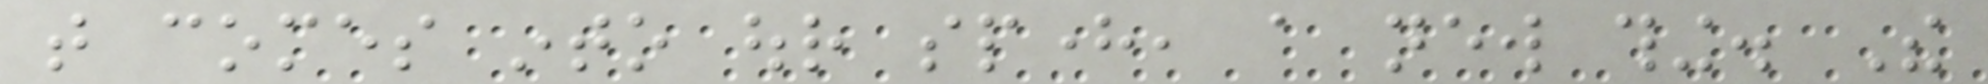that comes into our sphere, a new thing. The
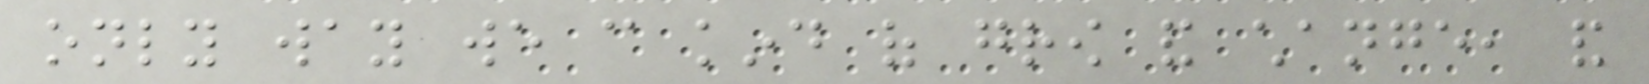only way we can kind of grow and change, and
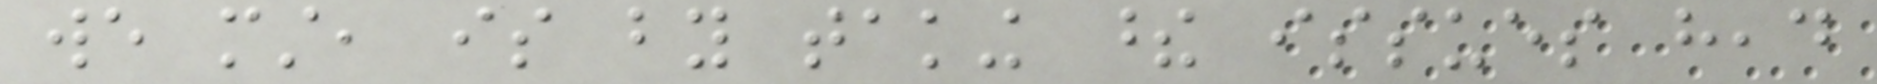we must, is by taking these issues head
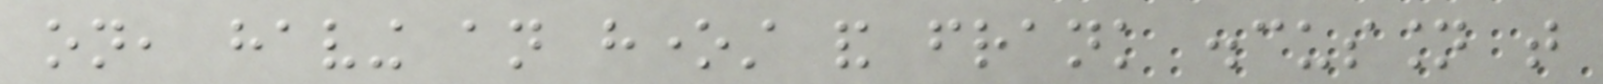on, having an honest and frank discussion that
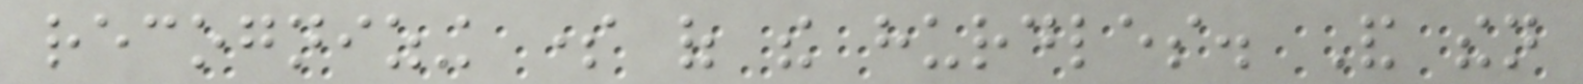recognizing some of the hurdles. And then
